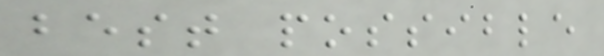best possible
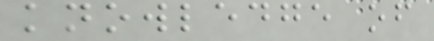knowledge of
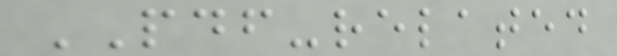PDF-related
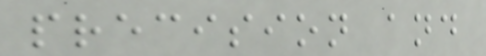precision and
